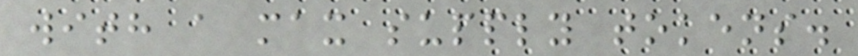with a max supply tokens.
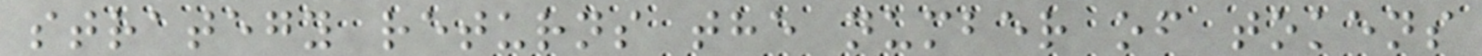strategy returns the number of tokens
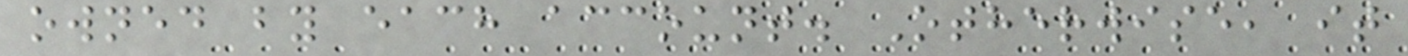owned by each account. Otherwise, it
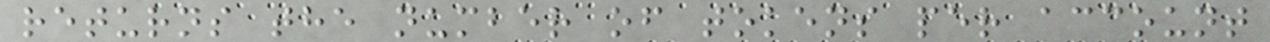returns the number of tokens per account
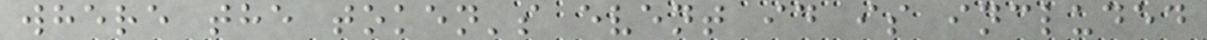where the token's event id is included
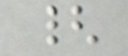{
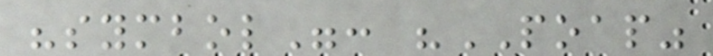"symbol": "POAP"
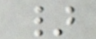}
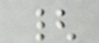{
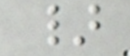}
